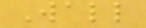Wall
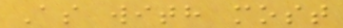As with most
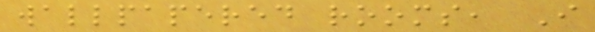wallpapered rooms, I
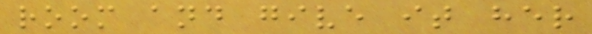room and give it her
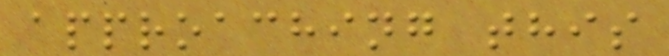approaching this
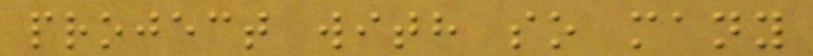project with so many
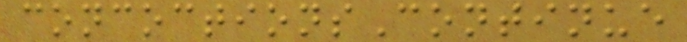concoctionsContinue
